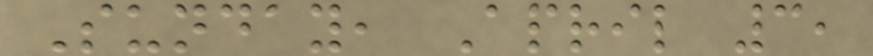Sunday, April 3,
